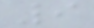9
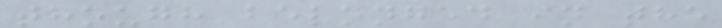though belonged in the
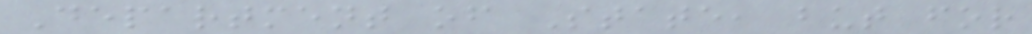Department of State, but for
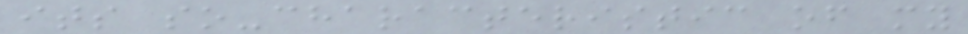its so-characteristic of my
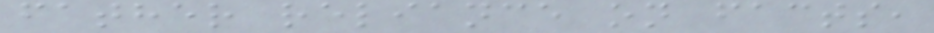father reliance on facts,
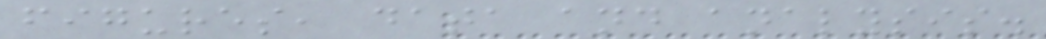figures, data and analysis.
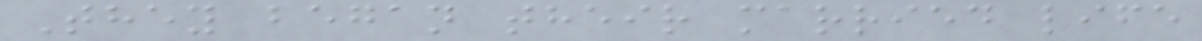They began their married life
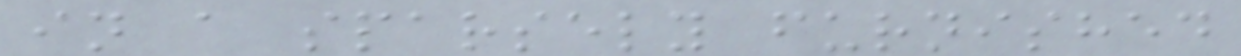in a sparsely furnished
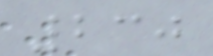230
